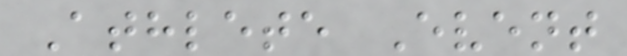Athlete Event
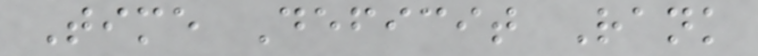Time Deficit Rank
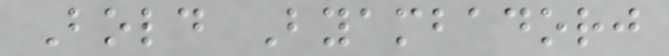Bold Byambadorj
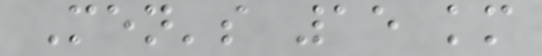Men's 15 km
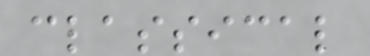classical
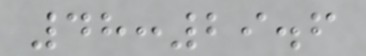48:29.6
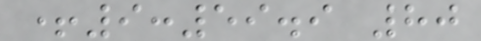+9:59.9 80
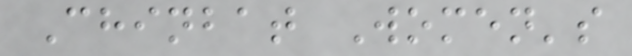Chinbat Women's
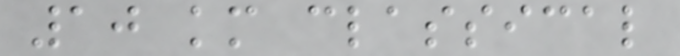10 km classical
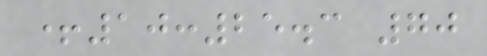+10:25.3 70
